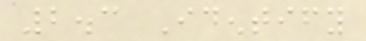2.3 Identify
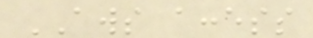AWS access
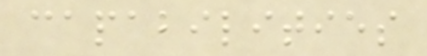capabilities
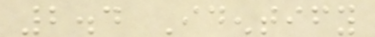2.4 Identify
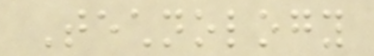Technology
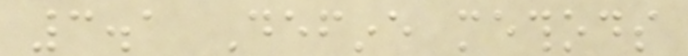3.1 Define methods
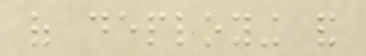of deploying and
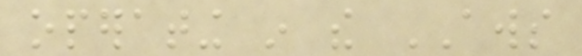operating in the AWS
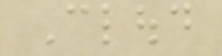Cloud
